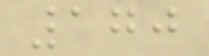170
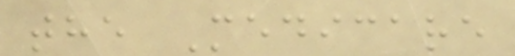the Medicare
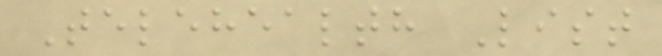Telehealth List
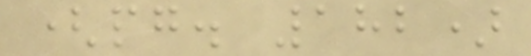(pg. 182)
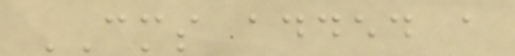CMS added a
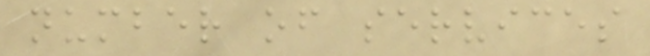number of services
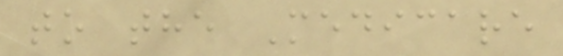to the Medicare
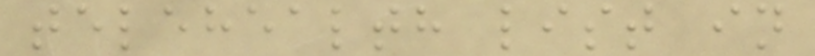telehealth list in
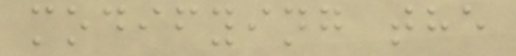modifying the
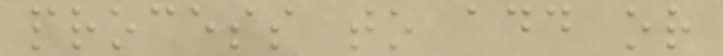process to add or
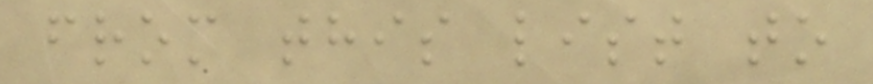from this list to
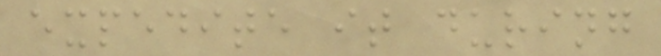expedite it during
